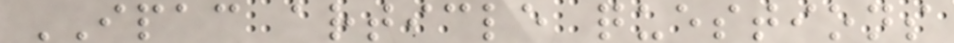IPAC article questions
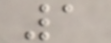1
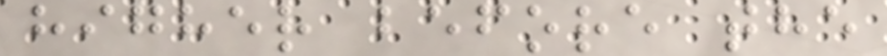higher before the
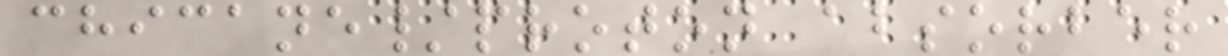chicane/proton absorber
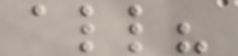all?
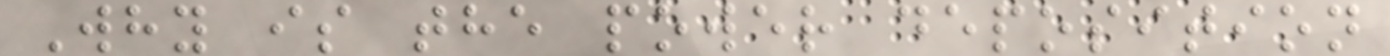Why is the power deposition
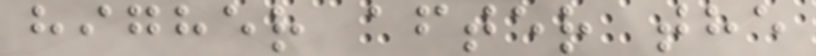higher after the
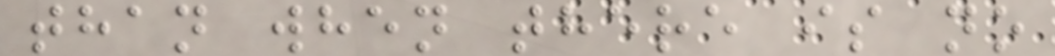than when there is no
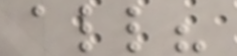all?
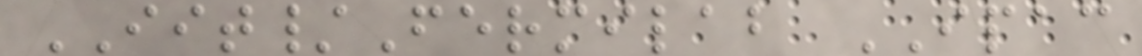IIT/Fermilab IPAC
